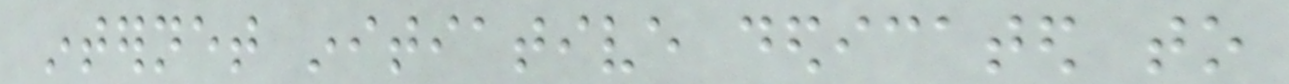internet initiative dedicated to
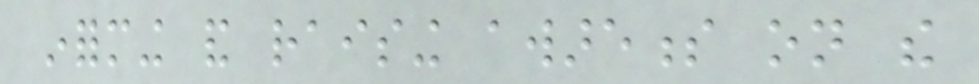informing and raising awareness on the
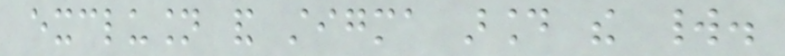exclusion and stigma around the world.
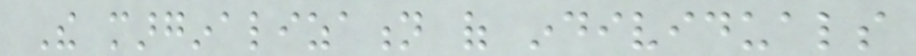The marginalization of individuals
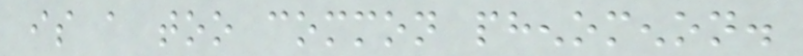is a too common phenomenon.
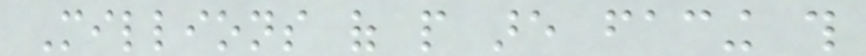Millions of people are facing this
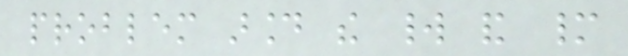problem around the world and many
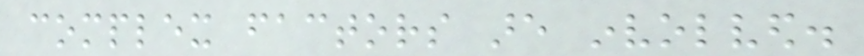complex factors are involved.
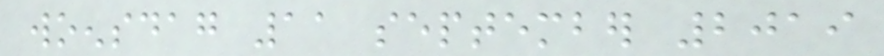woensdag 11 september 2019
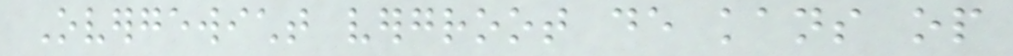Overgewicht vergroot de kans op
